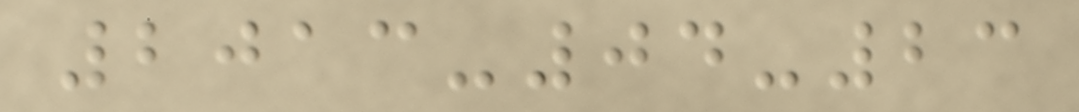2013-04-23
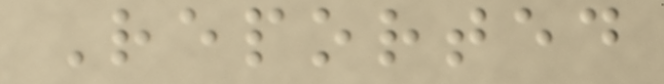Reported
